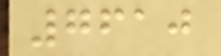7610
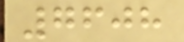7608
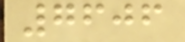7606
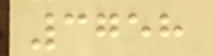3758
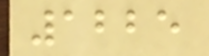1225
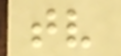tv
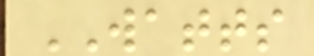WATTS
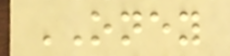ONEY
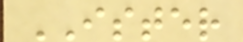ISTER
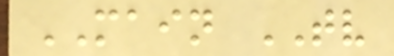MAIN TV
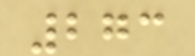273
